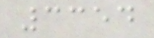3354
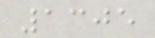1305
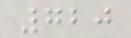720
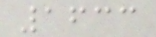1633
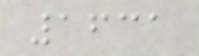1631
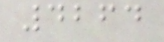4264
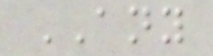ANY
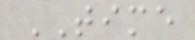TIME
